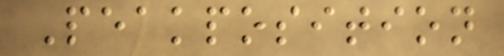Peakposition
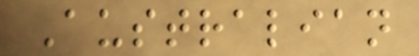Australian
